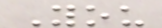You
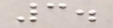3.
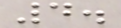4.
